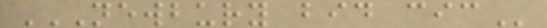NEWBURY BID CIC
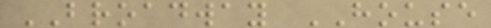BROADWAY HOUSE
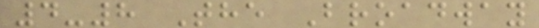4-8 The Broadway
